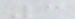3
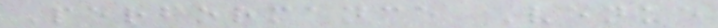Performance Venue
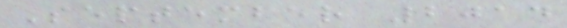September 2014
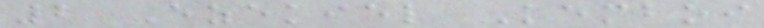2 Ezekiel Kemboi
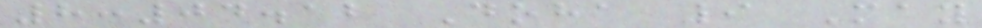8:04.12 Doha 9 May
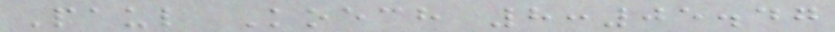Paul Koech 8:05.47
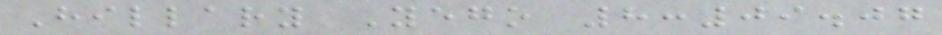Hillary Yego 8:09.07
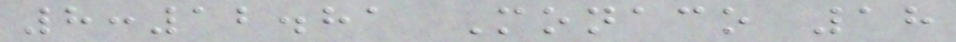8:12.81 Monaco 18
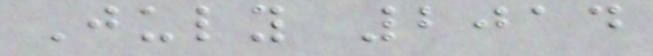July 2014
